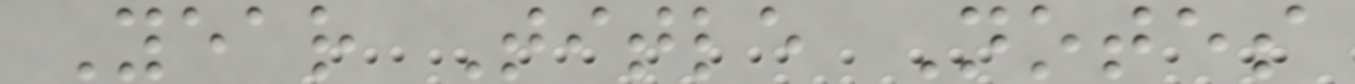Year Title Notes
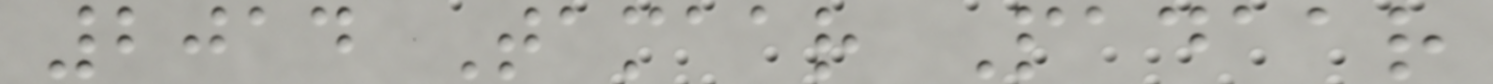2014 Tamaar Padaar
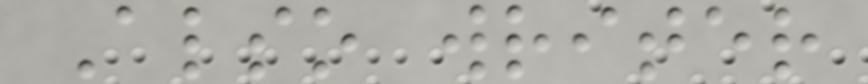Also writer
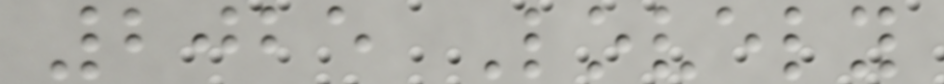2025 Lovely
